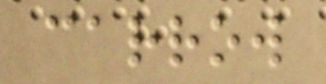carrow
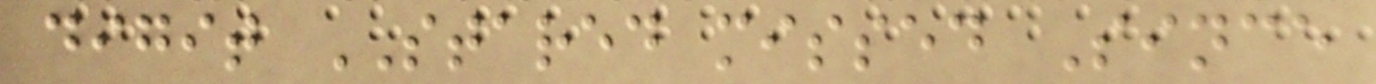digit STARED missed Since
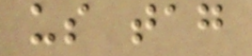us tag
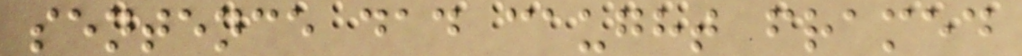sentence dad caught framed
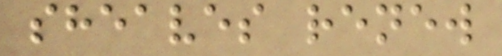sheaves renew
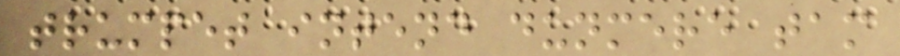trumpet intend dunmere tam
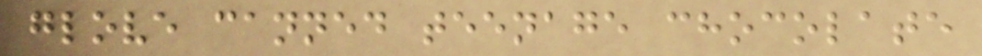glove canned teenage chocolate
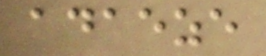adaeze
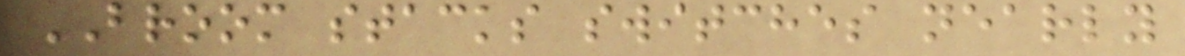BROOM stacks switches nearly
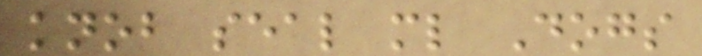knob seal ml Dogs
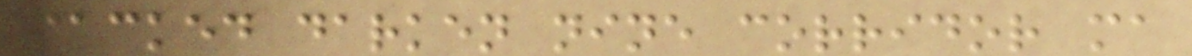packed darken nine corridor ma
